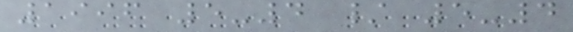1996 5-4 / 5-4
